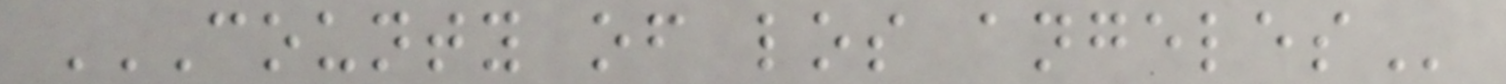COUNTY OF LOS ANGELES
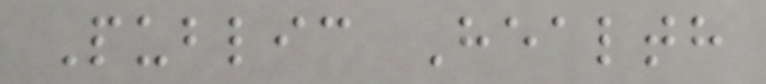Public Health
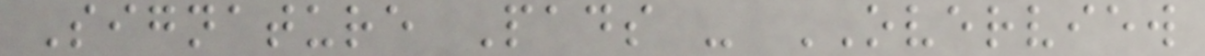Signature Pads - OVERVIEW
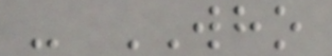- WHO
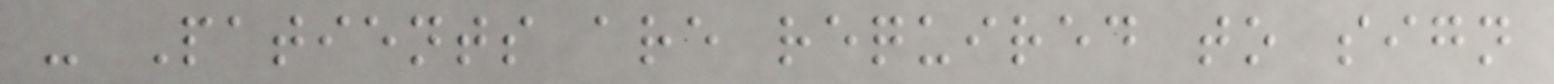- Patients are required to sign
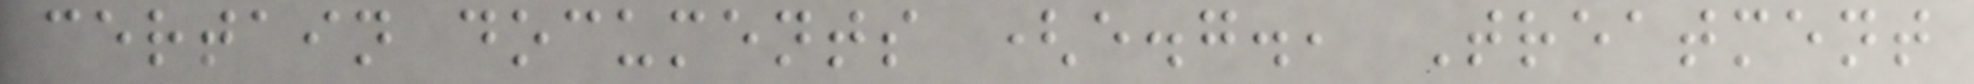certain documents (e.g., Treatment
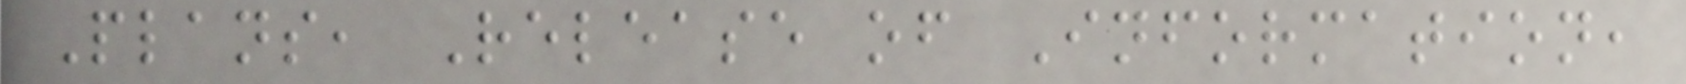Plans, Release of Information,
